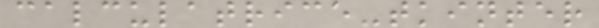calculatrice-tkinter
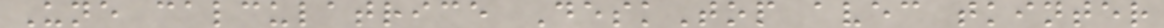Une calculatrice DeskTop avec tkinter
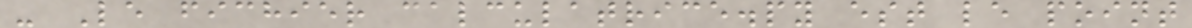- Le fichier calculatrice.py est le point
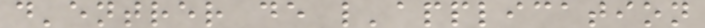d'entrer de l'application
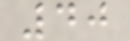40
